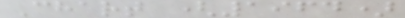Chart (1964)
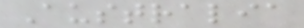Australia
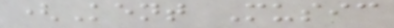(Kent Music
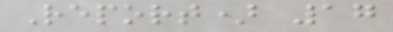Report) 17
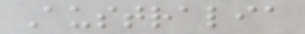Australia
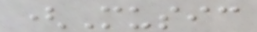(Music
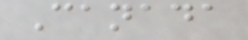Canada
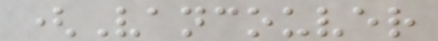(Vancouver
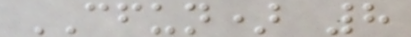CFUN) 8
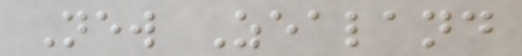New Zealand
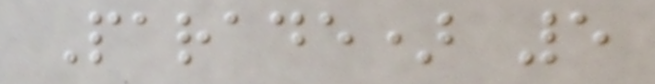Parade) 5
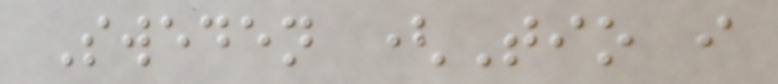Sweden (Tio i
